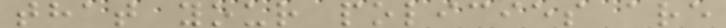that your policies are
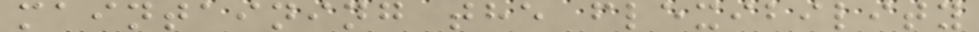maintaining the flexibility
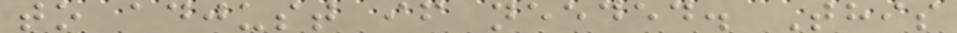to adjust if needed. This
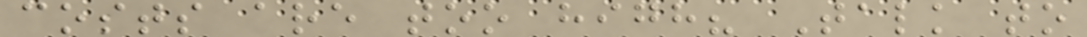costs are too high? Talk to
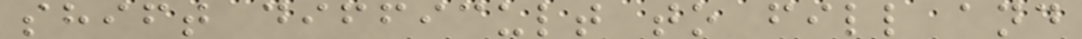shift difficult to fill and
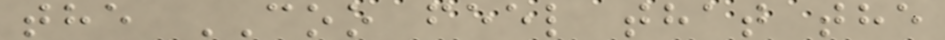the COO feel that the
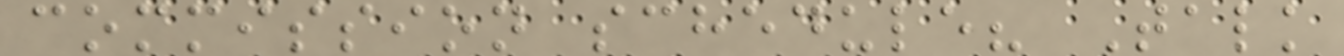commission schedule? Talk
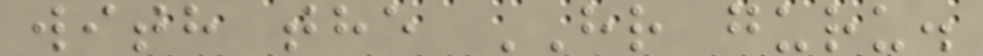with the HR guru.
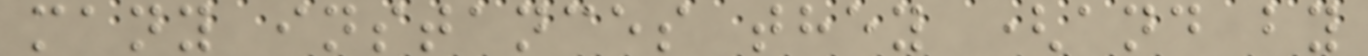many instances they (and by
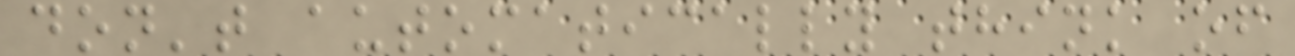don't automatically think of
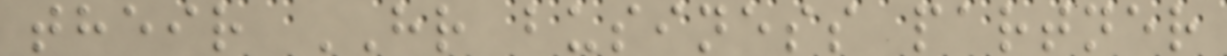their HR business partner
